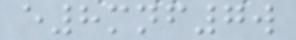e8mnf7w
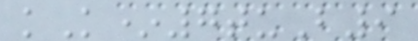kK*7tuB9
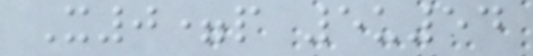X0=p 5u54
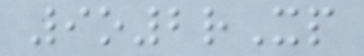9o2rXp
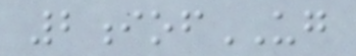2iofUG
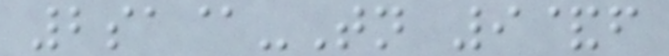2sa@-Tn 9&f
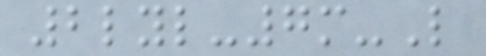2lyl-7m-L
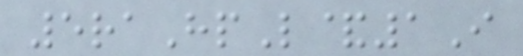5raHpL&1I
